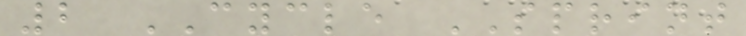2 CYCLE SPRINT
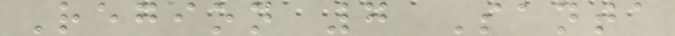Region 7 Santa
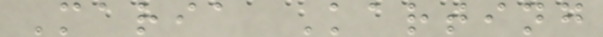Maria Karting
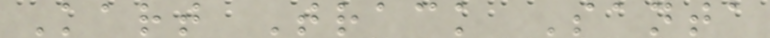Kart Track Santa
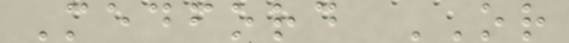Medford OR
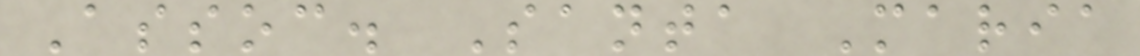Assoc. Santa Maria
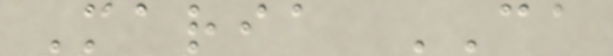Maria CA
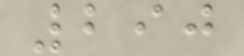290
